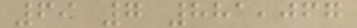69 7 881,067
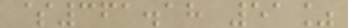$361.18 51%
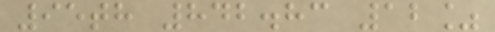95th 842.83 12%
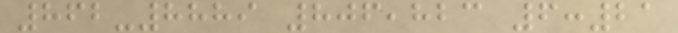862-8889 806,823 6:21
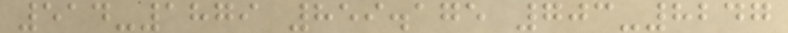514-1879 859.175 703-8247
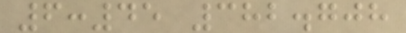6:45 382.708
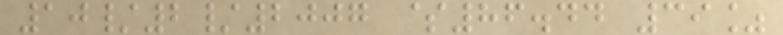10/2/2007 $86.44 39%
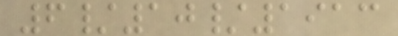6/10/1913
